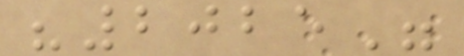"2025"
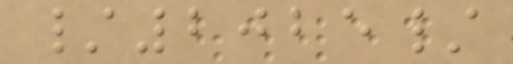/2025/
